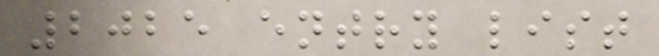2025 entry list
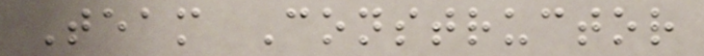Team Constructor
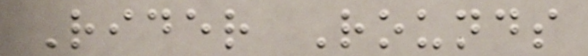Rider Rounds
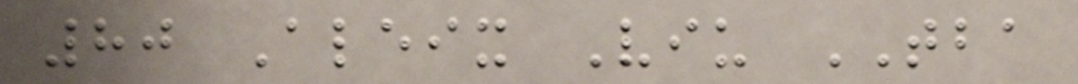80 Aleix Viu TBA
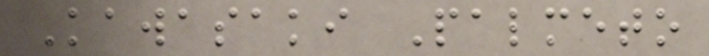Kawasaki Palmeto
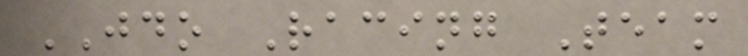JDO Racing Team
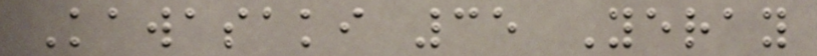Kawasaki 35 Yeray
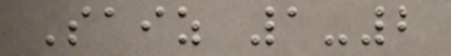Saiz 1-2
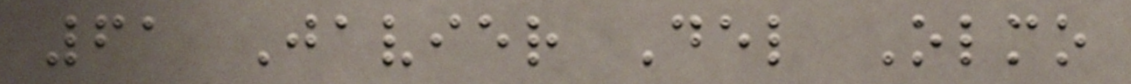61 Javier Del Olmo
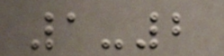1-2
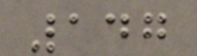147
